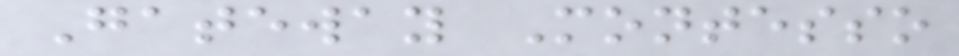Gateway Montesso
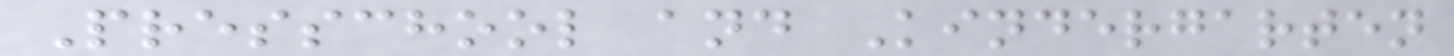Presschool and Kindergarten
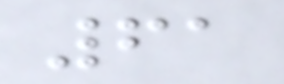61
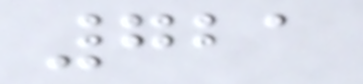721
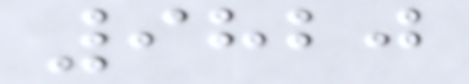9820
